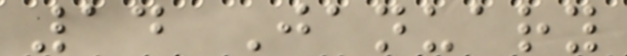14 January
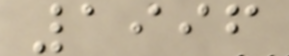1996
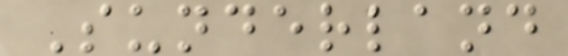Sunderland
